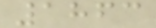1863
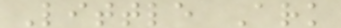Little Ark
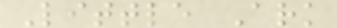Little Ark
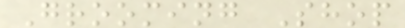Grooming Shop
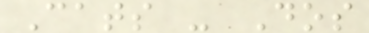Cats - Dos
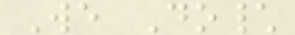We Do\
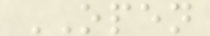OPEN
